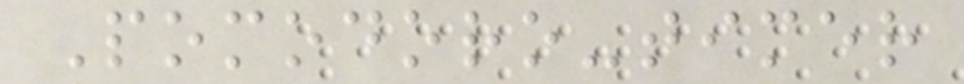Pomodoro-timer
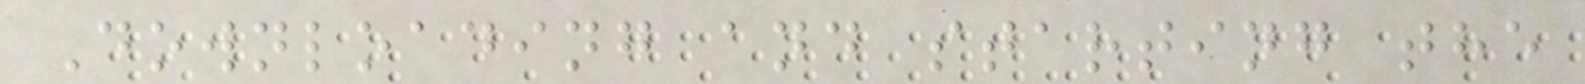Downloading and starting the
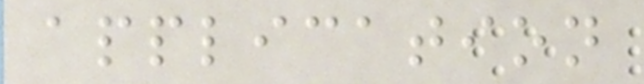application
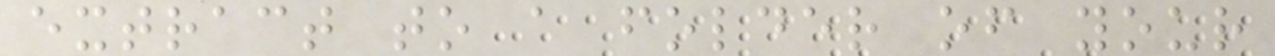extract to a folder of your
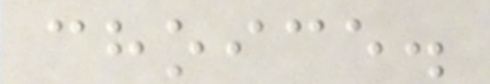choice.
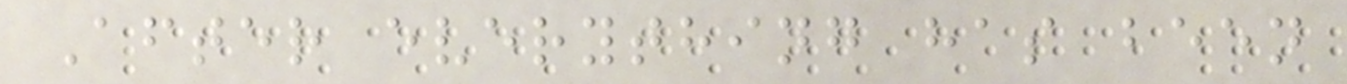After everything has been
